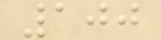100
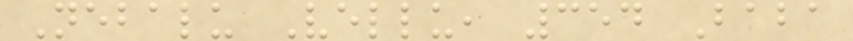Nebalu Vellu, 354 Baba
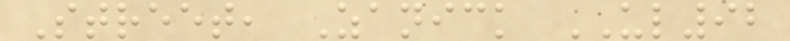Street, Zanick UL92
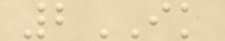2IK
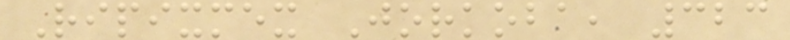Ripixmex Jorkoba, 323
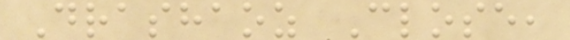Drashaoz Close,
